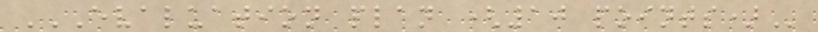EVALUATION PLAN (10 POINTS)
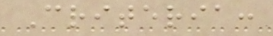Criteria:
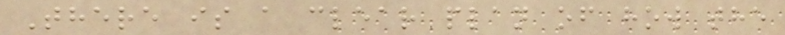There is a clear plan of how the
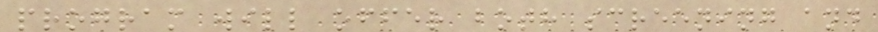program will offer both screening and
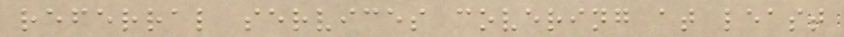referral services covering at least
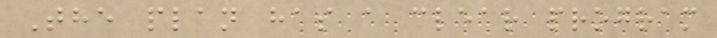The plan has a clear program
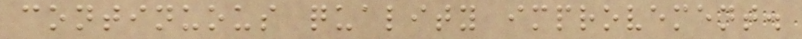continuous quality improvement.
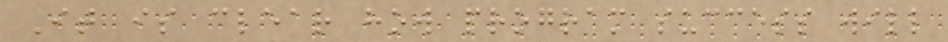It is clear how program success will
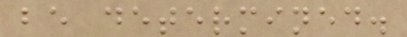be determined.
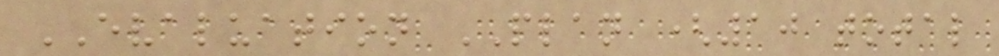EVALUATION PLAN (10 total
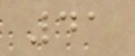41
